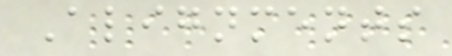Alignments
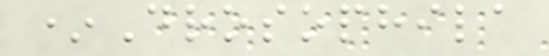*Drosophila
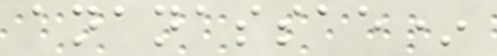ananassae*
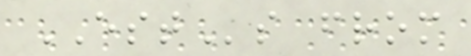ESTs from
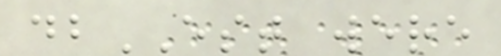dbEST were
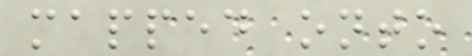mapped onto
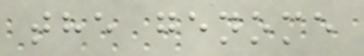the genome
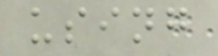using
